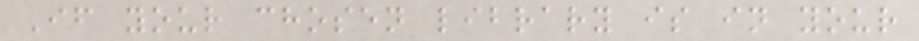If your chosen library is in your
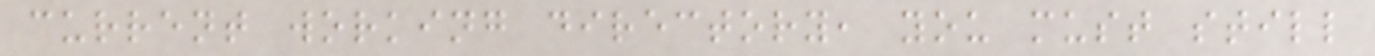current working directory, you must still
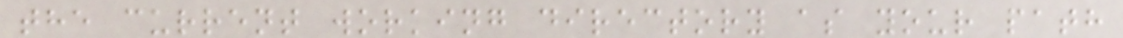the current working directory as your path
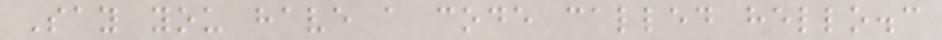Say you have a code called hello.c
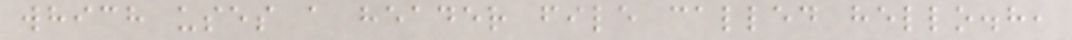which uses a header file called hello.h,
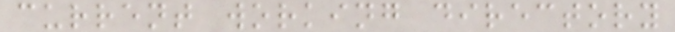current working directory
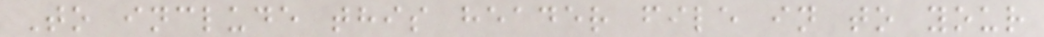To include this header file in to your
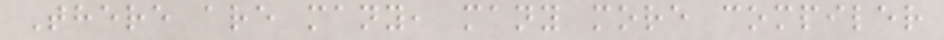There are many, many more compiler
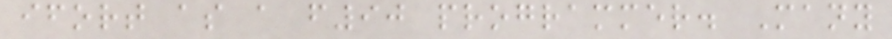ifort as a f90 programmer. Many
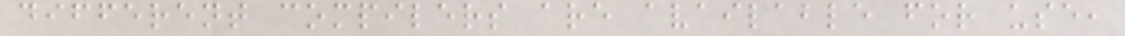different compilers are available for use,
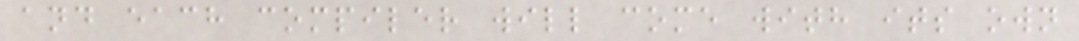and each compiler will come with its own
